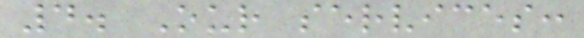4. Our services:
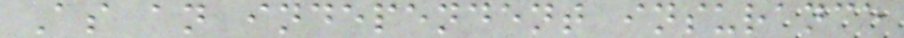As an independent insurance
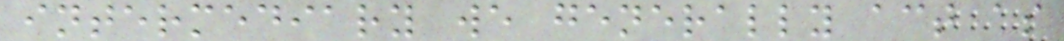intermediary we generally act as
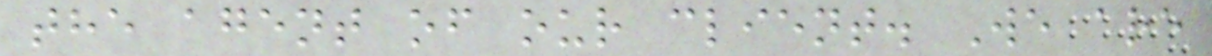the agent of our client. We are
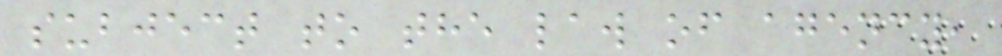subject to the law of agency,
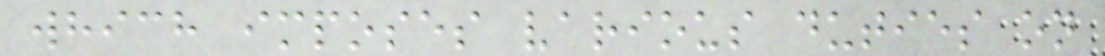which imposes various duties on
